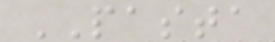PASTA
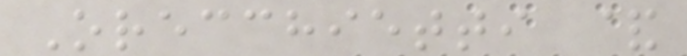Orecchietti &
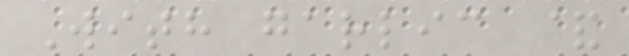With garlic &
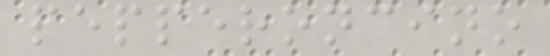pepperoncino
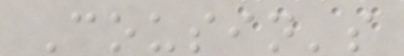Cousin's
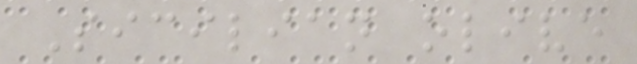Sicilian olive
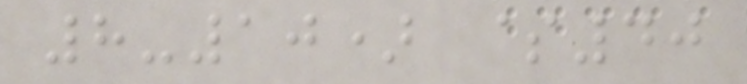8-10) $40
